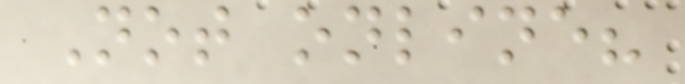Not online?
